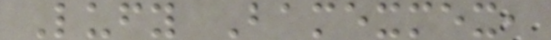Lufy Bamexmex,
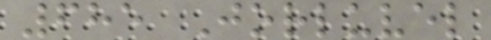685 Jorluvel
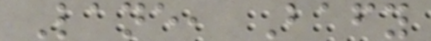Lane, Bafy
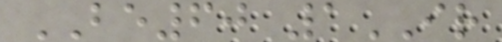BE60 1IR
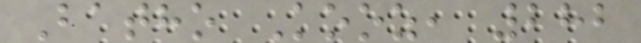Batho Kooz, 282
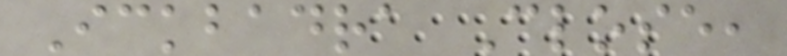Ickbadra Close,
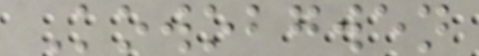Kowobgwen
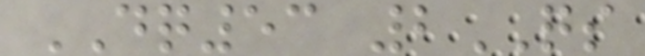DQ53 2QS
